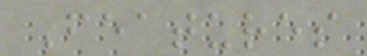Features
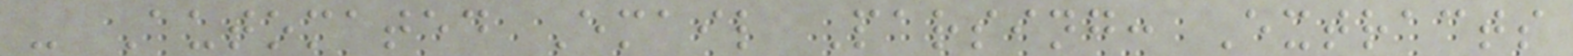- Automated Email Parsing: Extracts
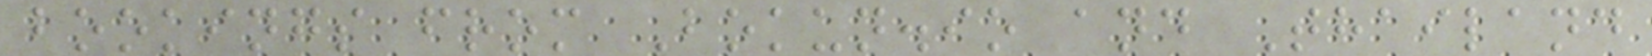bookings from Bokun.io and Thailand
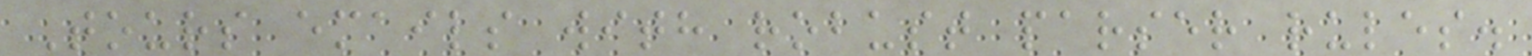Tours emails with robust parser rules.
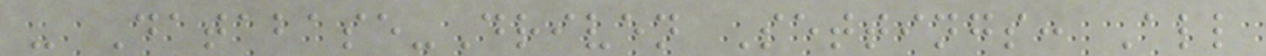- Database-Driven Settings: All
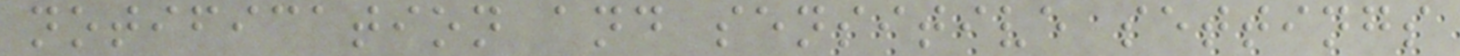notification and sensitive settings
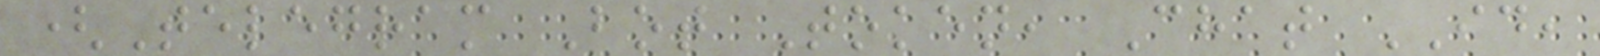(Telegram Bot Token, Chat ID,
